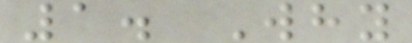1. Why
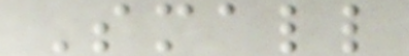Small
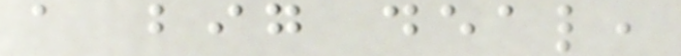a big deal,
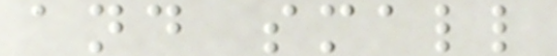and small
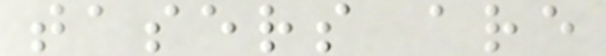tasers are
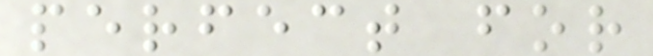perfect for
